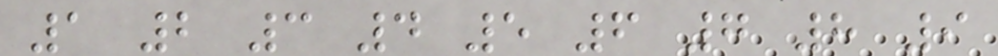1 2 3 4 5 6 7 8 9
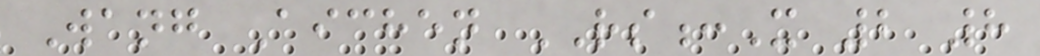Wang Aichen RS:X 2 8
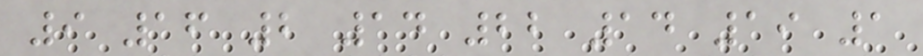9 16 2 14 22 14 19 1
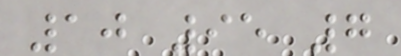10 95 7
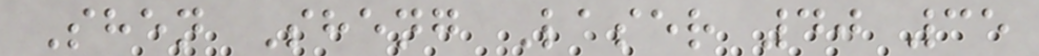Shen Sheng Laser 40 35
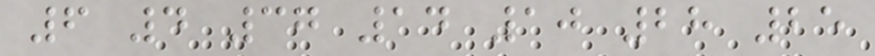6 4 37 14 10 28 25
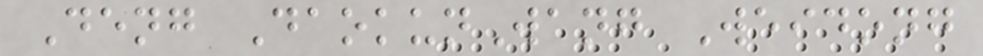Deng DaokunWang Weidong
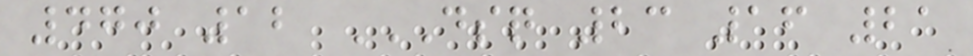470 12 DSQ 23 16 21
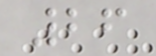26
